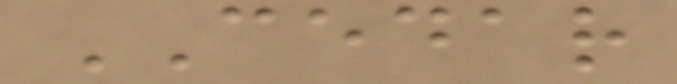CEDAR
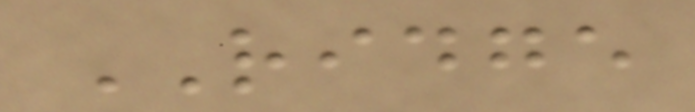RIDGE
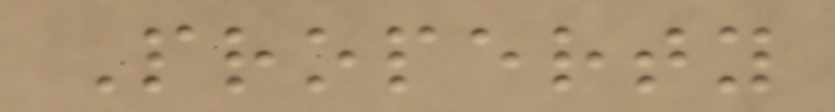Property
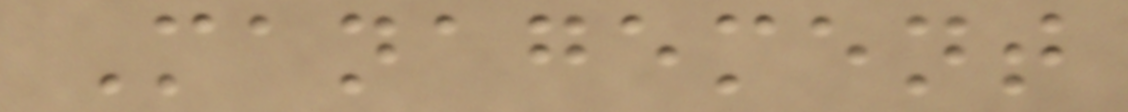Management
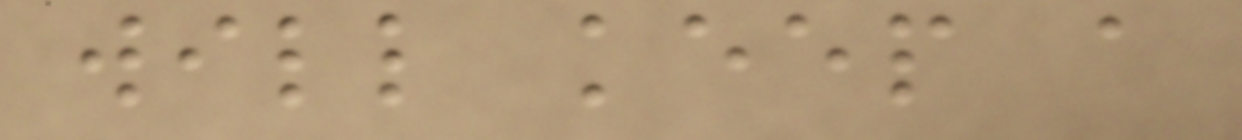will keep a
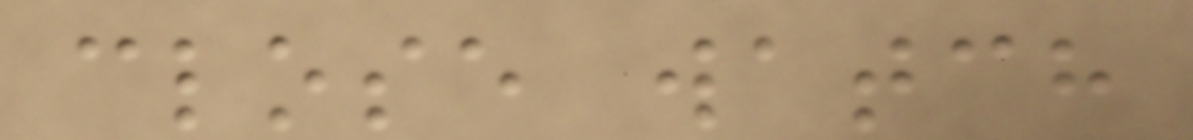close watch
